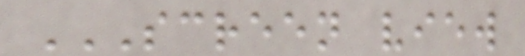SCREEN VIEW
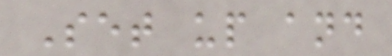Set up and
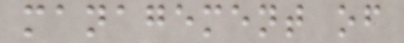management of
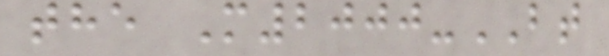the M2000-BT
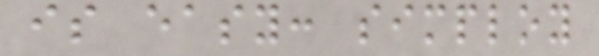is easy: simploy
